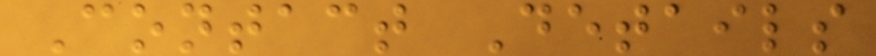Contact Details
